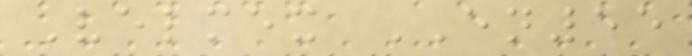Velmex EN55
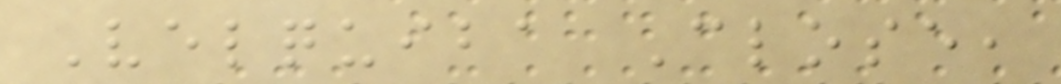Velquiba Close,
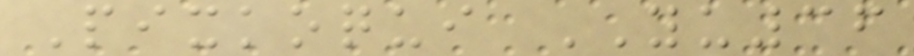Pixkoqui YU36
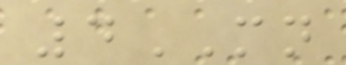4MN
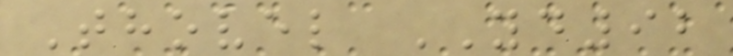Thovel YD92
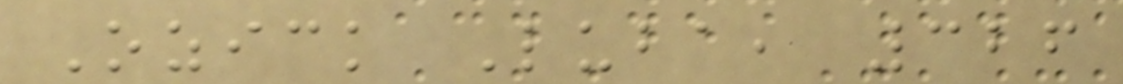Ozick Luba, 326
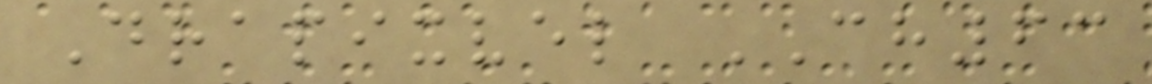Drapixvel CH63
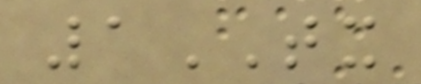1TX
